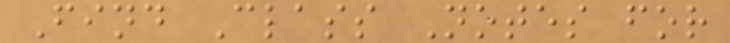Find Class Notes for
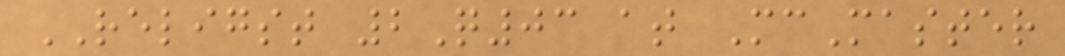RELIGST 2Q03 at McMaster
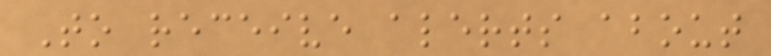To receive alerts about
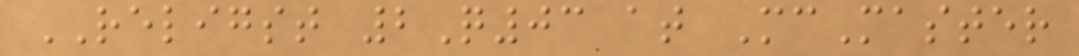RELIGST 2Q03 at McMaster
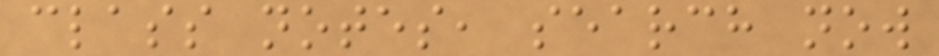class notes, search now
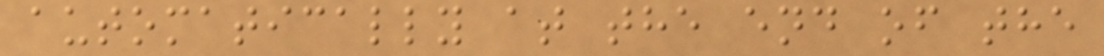automatically at the end of the
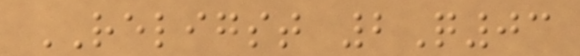RELIGST 2Q03
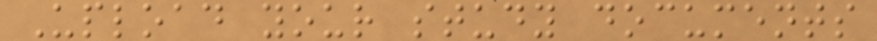Upload your study documents
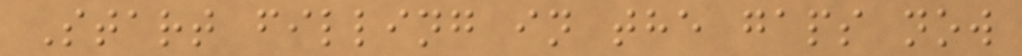Start filling in the gaps now
